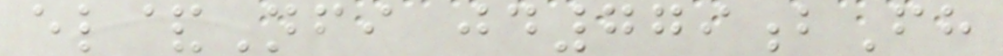el&Nfi jd779bFh
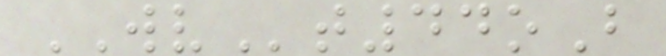WVt44oB
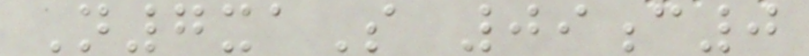N7xaS 09c0
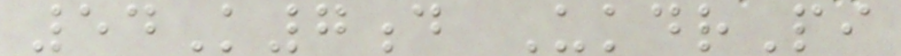54K7d UkdrPi
